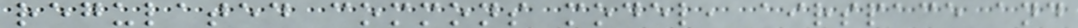regulated commons model, airspace and
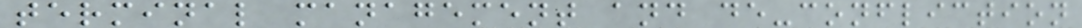terminal management and de-confliction
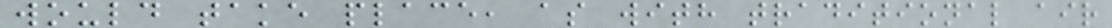would take place, as with traditional air
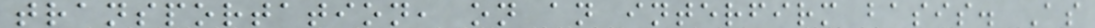transportation, on an interfirm basis. As
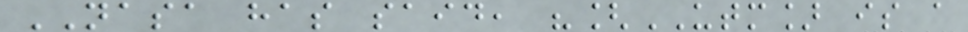NASA has said, "[UTM] is a
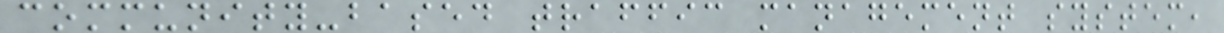community-based traffic management system,
